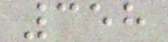358
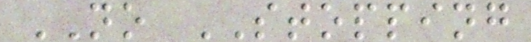NO STOPPING
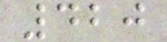420
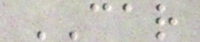CAR
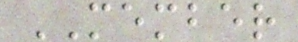MEMBER
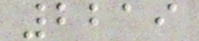2219
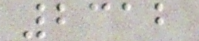2312
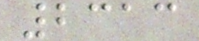2313
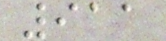911
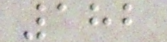182
